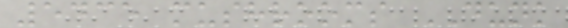5435 mushrooms DUNK
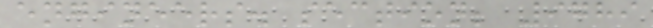engineers. section; 9789
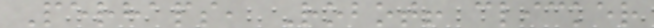Perhaps, Robot! clicker
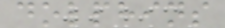dolphins
